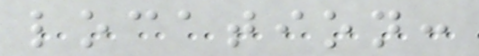location:
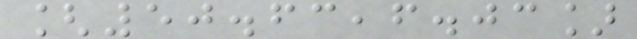[50.63,6.03]
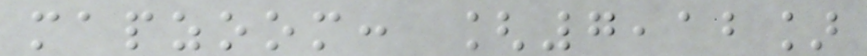mapzoom: [7,12]
